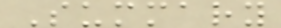Summary
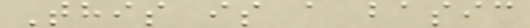This is a basic
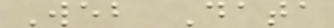Web Data
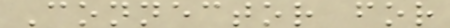Connector for
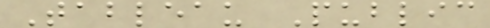Tableau Public
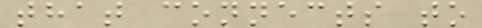that connects to
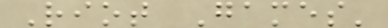Riot Games'
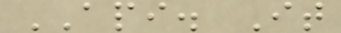API. It
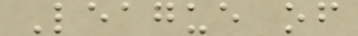League of
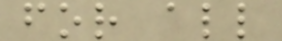for all
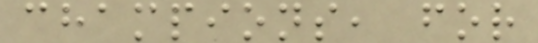champions, for
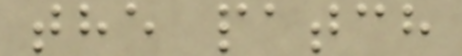the patch
